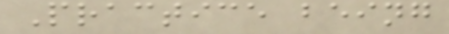Practice being
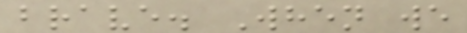brave. When we
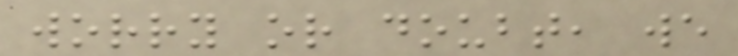worry or doubt, we
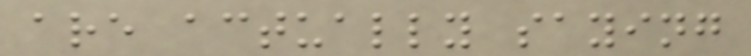are actually saying
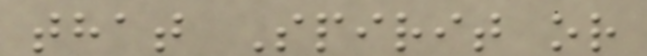that Spirit or
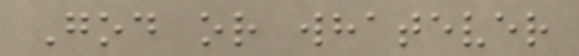God or whatever
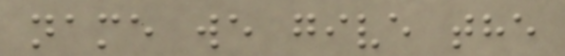name we give the
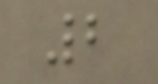2
